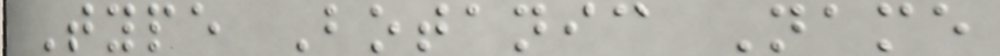Type Botanic Name
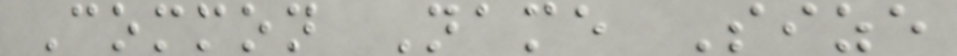Common Name Size
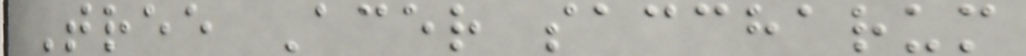Tree Acer saccharum
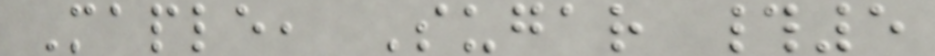Maple, Sugar #5
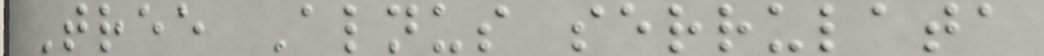Tree Alnus serrulata
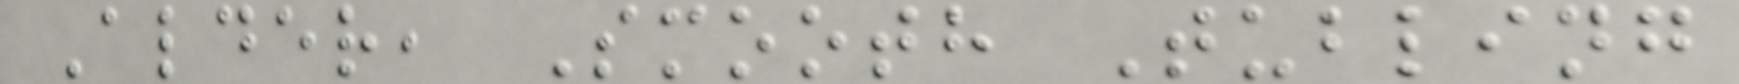Alder, Smooth Tubling
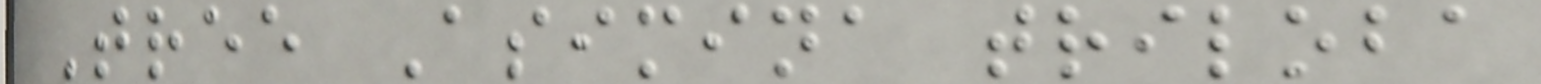Tree Asimina triloba
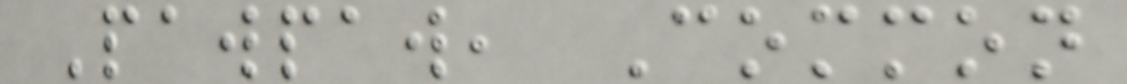Pawpaw, Common
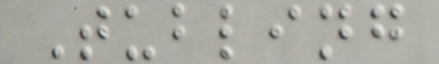Tubling
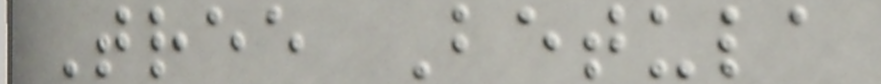Tree Betula
